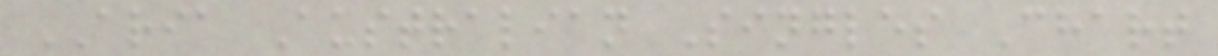ARIA Australian Singles Chart
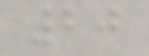20
